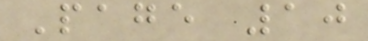Page 10
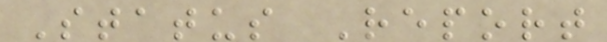Status Report
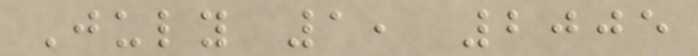July 1, 2005
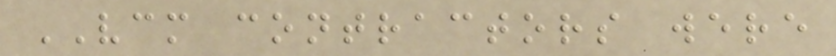VCM contractors were
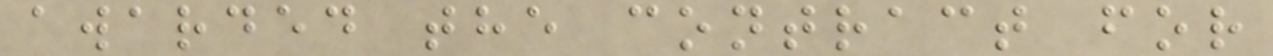awarded the contract for
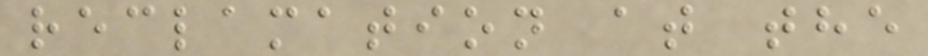reclamation at the
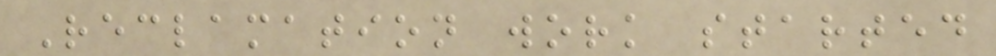Reclamation work started
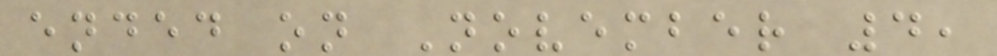ended on November 4,
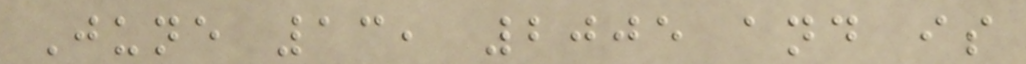June 13, 2005 and is
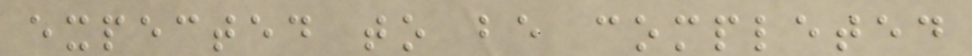expected to be completed
